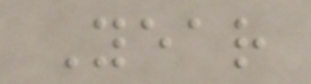Year
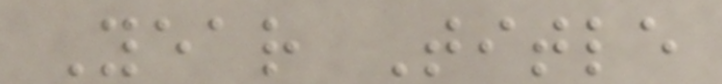Year Title
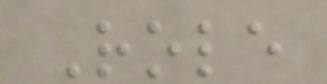Role
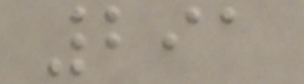291
